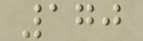170
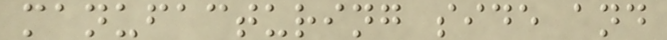manufacturing side and
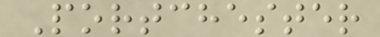Portchester
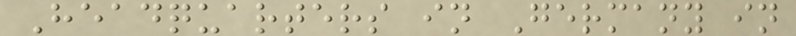Headquarters in Germany in
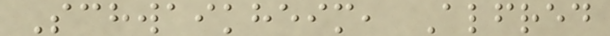Schwaikheim, Alfred
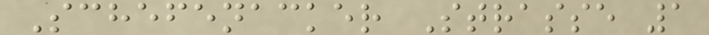Schefenacker Strasse 1
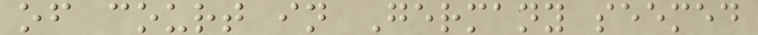of court in Germany seemed
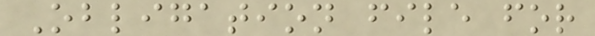Obligation file for
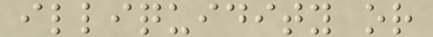illiquidity or
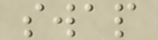swap
